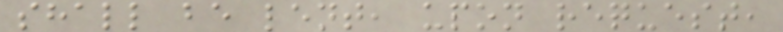shall be lent, upon request,
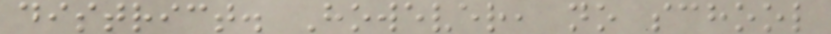district. However, no school
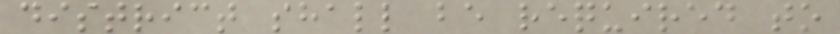district shall be required to
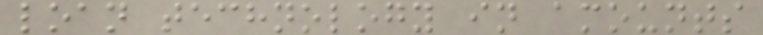loan technology in amounts
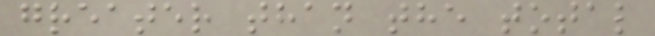greater than the total
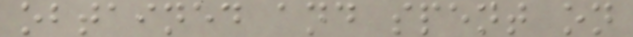obtained and spent on
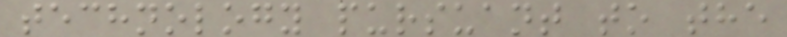technology pursuant to the
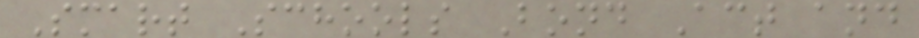Smart Schools Bond Act and
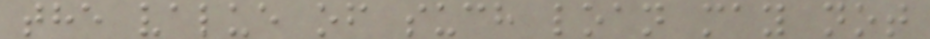the value of such loan may not
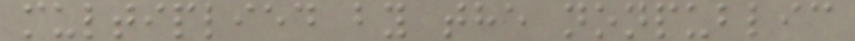multiplied by the nonpublic
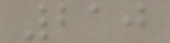210
